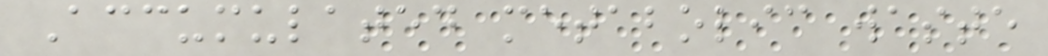Accumulated metabolic waste
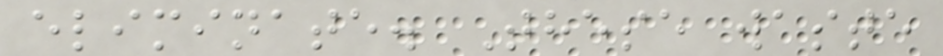eliminate. These waste
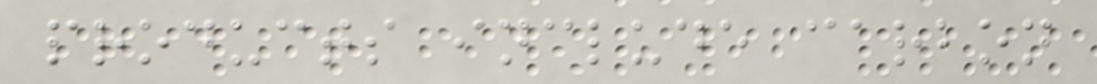products include carbon
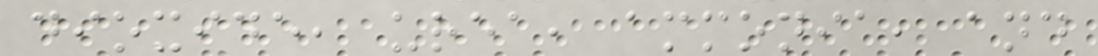dioxide, urea, ammonia, and
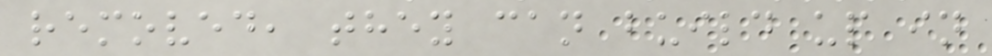removed, they can build up in
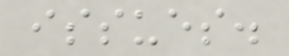issues.
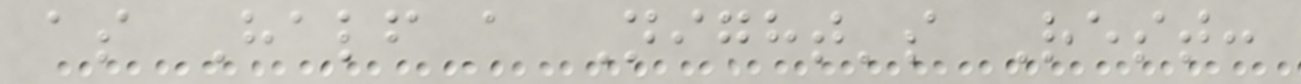as Half a Night's Rest:
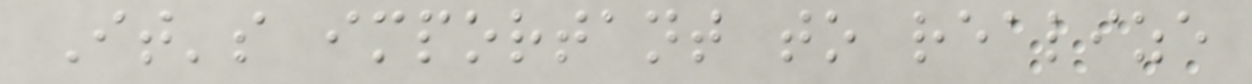It's important to realize
